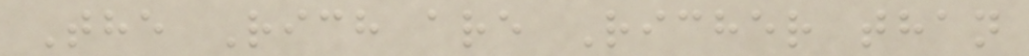The Rich are Richer than
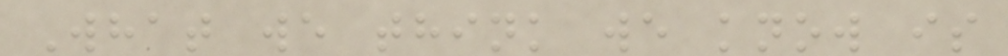What we think we know is
